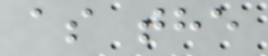as the
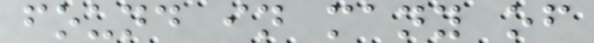found in many of
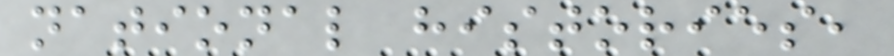national histories,
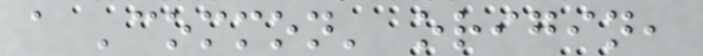a 'common' origin,
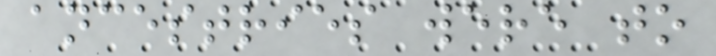ancestries were to
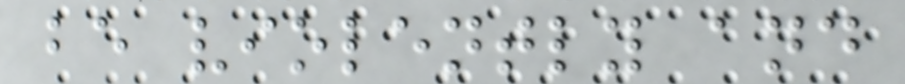be violently and
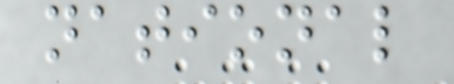national
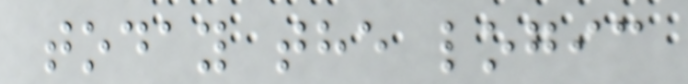today the logic
